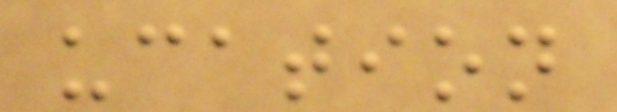ucation
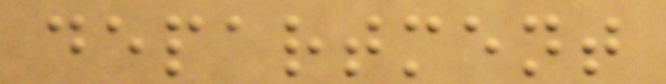department
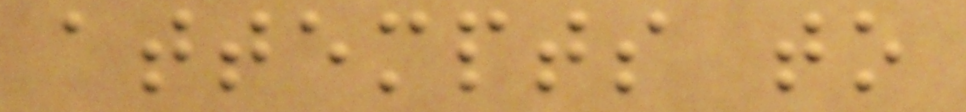attempts to
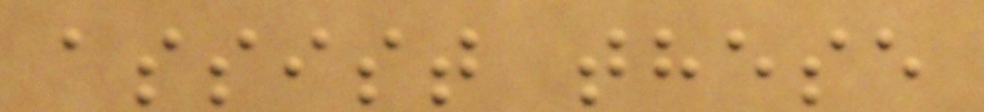assist these
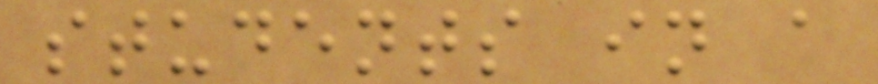students in a
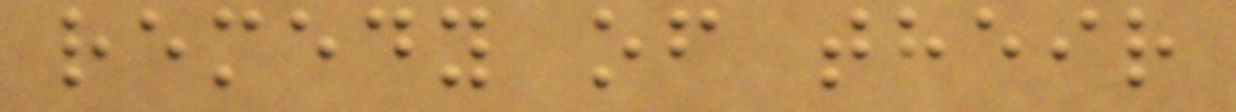remedy of their
